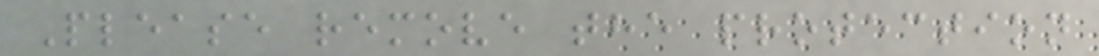Please remove the protection
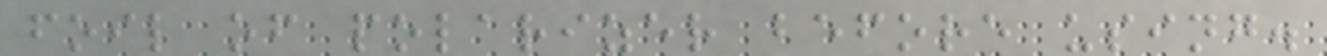foil of polarizer before using.
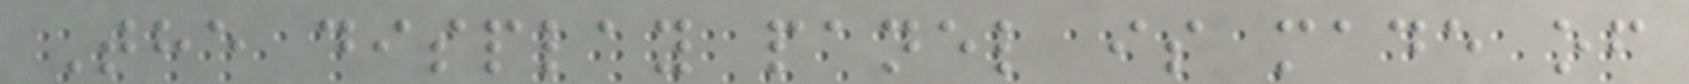The display panel is made of
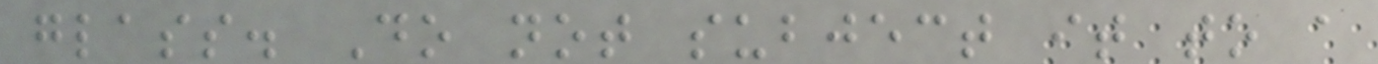glass. Do not subject it to a
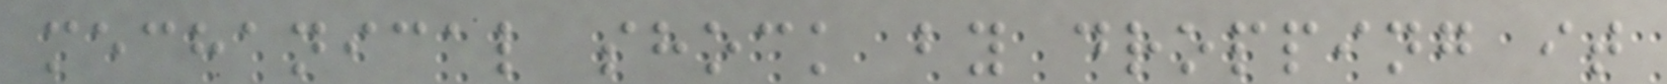mechanical shock by dropping it
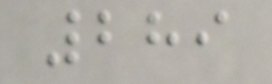289
